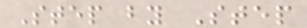Step by Step
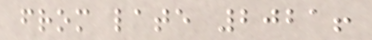from late 2021!
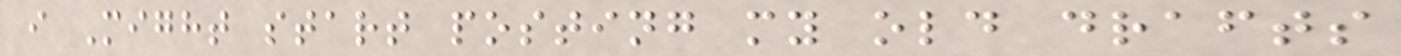i Might start posting my old drafts
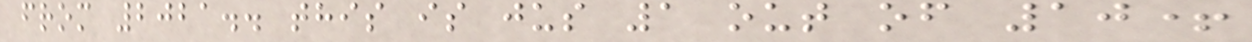from 2021.. this is jus 1 out of 10+
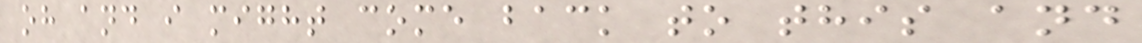oh and i might come back to this and
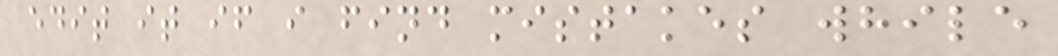edit it if i find mistakes while
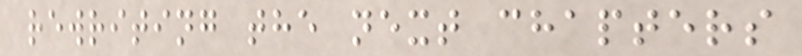rewriting the next chapters
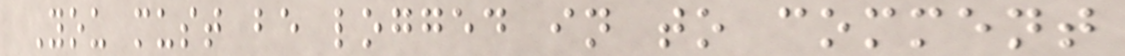You must be logged in to comment
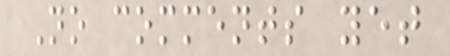No comments yet
